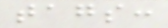tags:
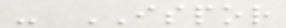- ISPOR
